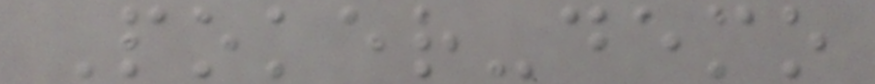Poker-demo
